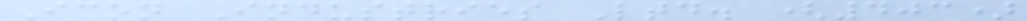Icon Industries Ltd. (403)
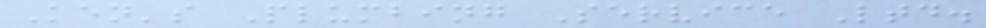Ken's Plumbing Service Ltd.
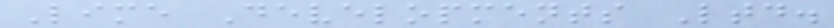Lime Developments Ltd.
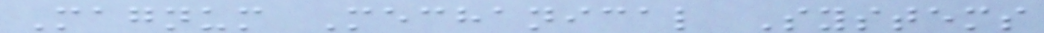Magnum Mechanical Systems
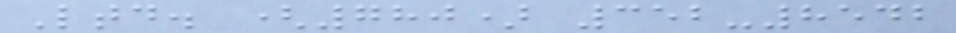Ltd. (780) 352-8542
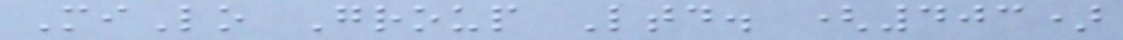MiLo Group Ltd. (403)
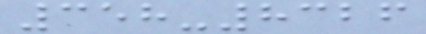358-8326
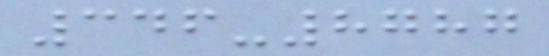346-8787
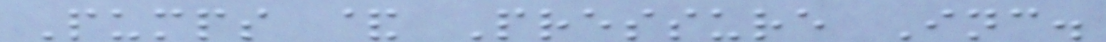Pumps & Pressure Inc.
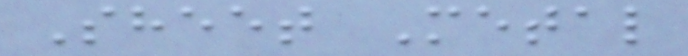Sheet Metal
